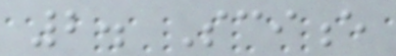2. Science
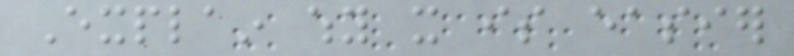Explain why it is easier
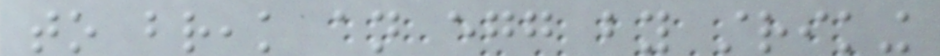to break an egg by striking
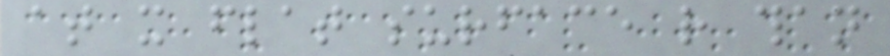at it flat surface rather than
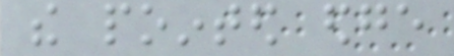the pointed edge
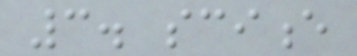3. science
